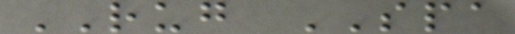RUG SPA
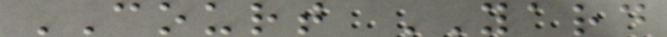COURT YARD
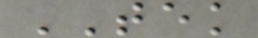TEK
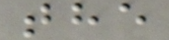the
